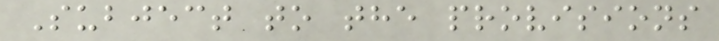Subject to the provisions
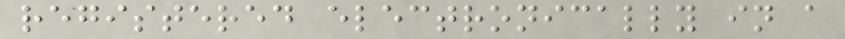registered electronically in a
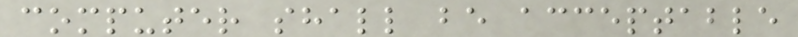computer shall be acceptable
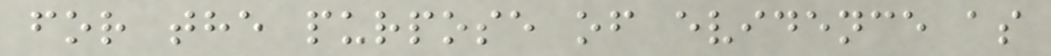for the purpose of evidence as
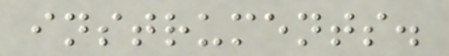instruments.
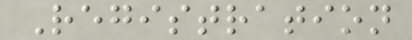Registration
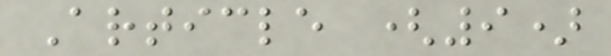Article (9)
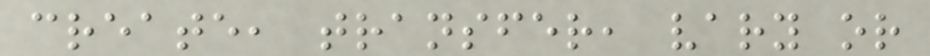create, transfer, vary or
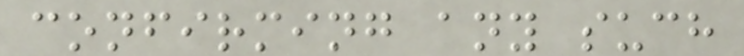confirming any such
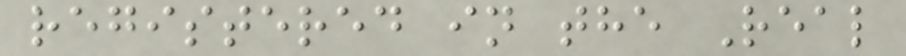registered in the Real
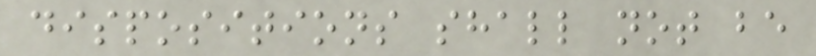dispositions shall not be
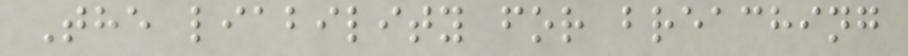The liability for breaching
